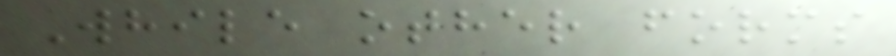While other forms
